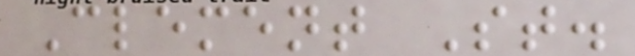Clement St.
